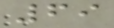69
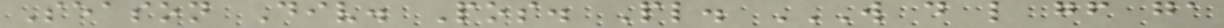Season Div. Pos. Pl. W D L GF GA
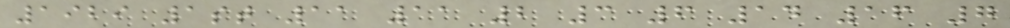1929 1st 11 11 2 3 6 14 16 7
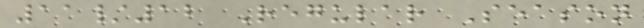11/12 Regular Season
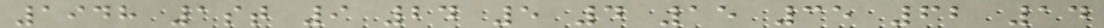1948 1st 9 24 5 4 15 35 62 14
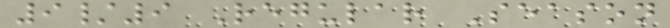9/9 Regular Season
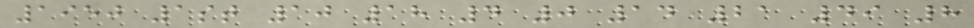1950 1st 10 18 4 0 14 21 49 8
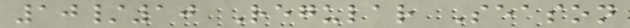10/10 Regular Season
